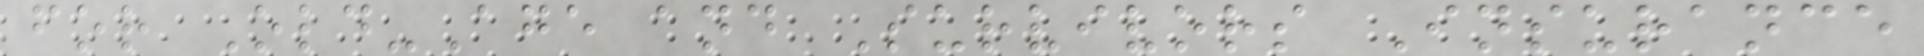for Old-Age and Survivors Insurance
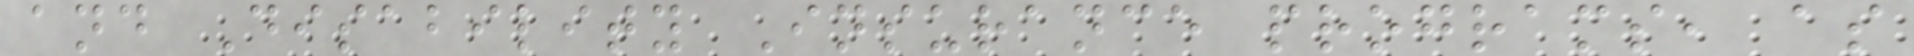and Disability Insurance programs, as
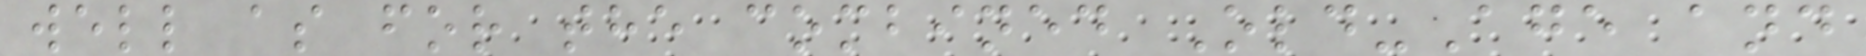well as for the combined Old-Age and
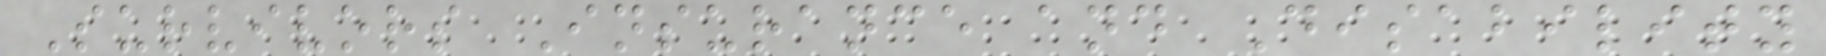Survivors Insurance and Disability
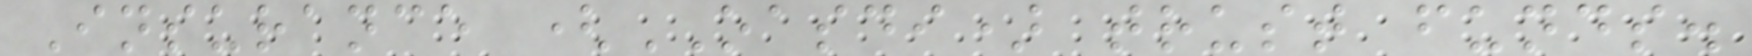Insurance (OASDI) trust funds.
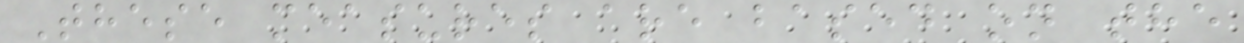These measures are based on the
